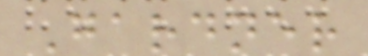Gardner
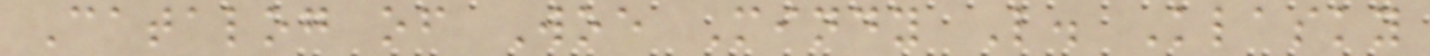Catalog of Woe Mindy L. Klasky
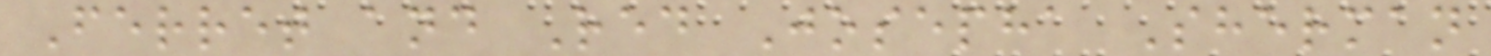Ferret and Red Josepha Sherman
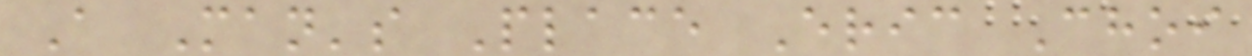A Man's Place Eric Choi
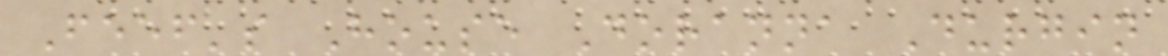Feef's House Doranna Durgin
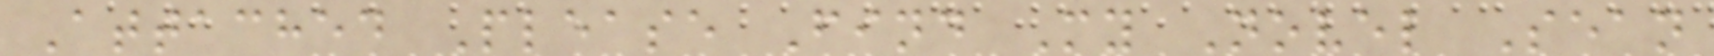Attached Please Find My Novel Sean
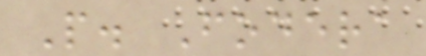P. Fodera
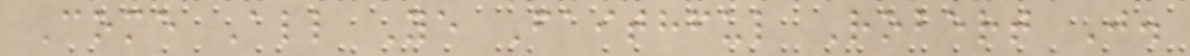Come All Ye Faithful Robert J.
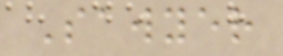Sawyer
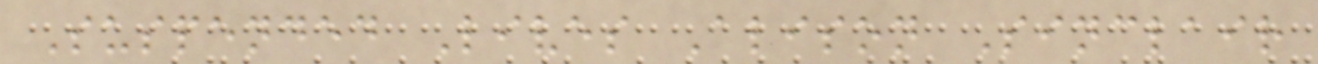Suspended Lives Alison Sinclair
